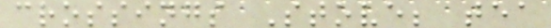crossings Stove; tea
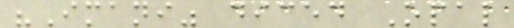"Imani" diced Opal
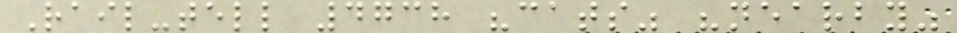Rail-tell 4738 "cats" "nearby"
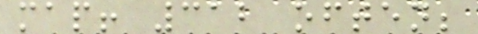map! 312 often;
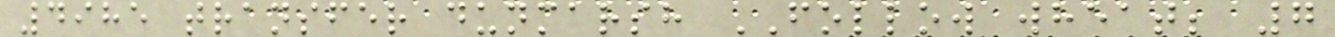4985 transfer dunmarsh FOLLOW wheat; 7
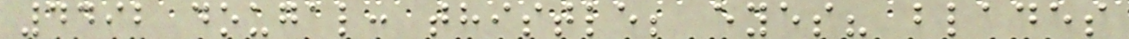4492 dougal: thistle; eyes? blades
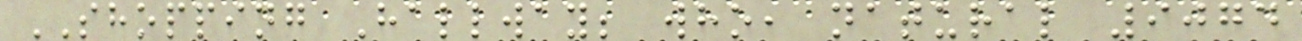SHOPPING Hallway; who, natural 9074
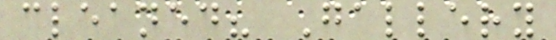cleaned? Gallery
